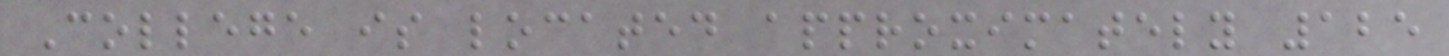College is located approximately 125
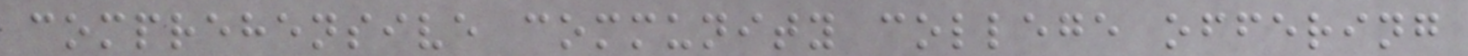comprehensive community college offering
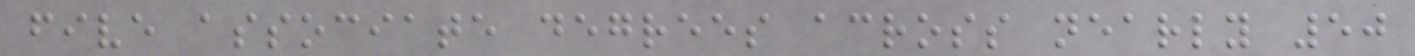five associate degrees across nearly 50
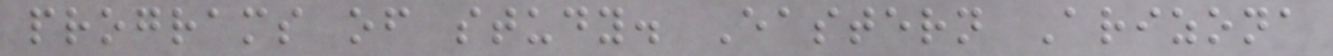programs of study. Eastern Arizona
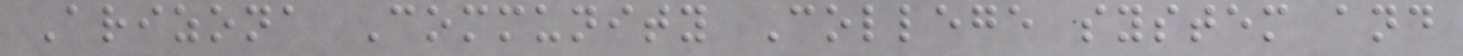Arizona Community College system and
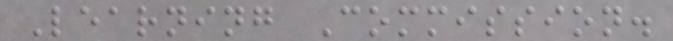Learning Commission.
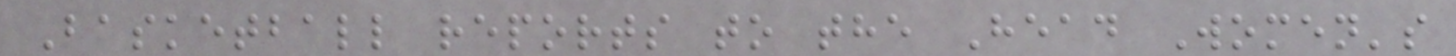Basketball reports to the Head Women's
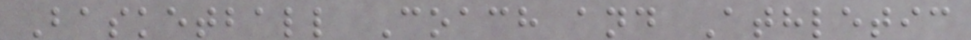Basketball Coach and Athletic
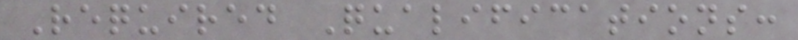Required Qualifications:
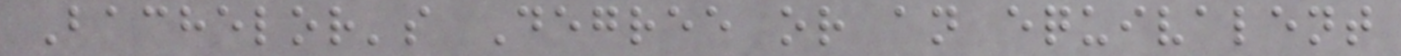Bachelor's Degree or an equivalent
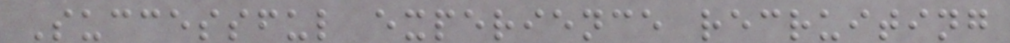Successful experience recruiting
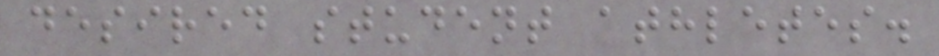desired student athletes.
